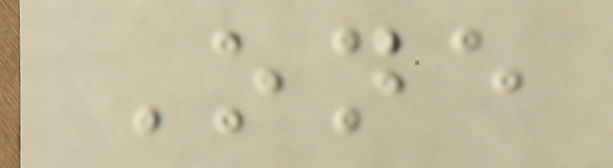One
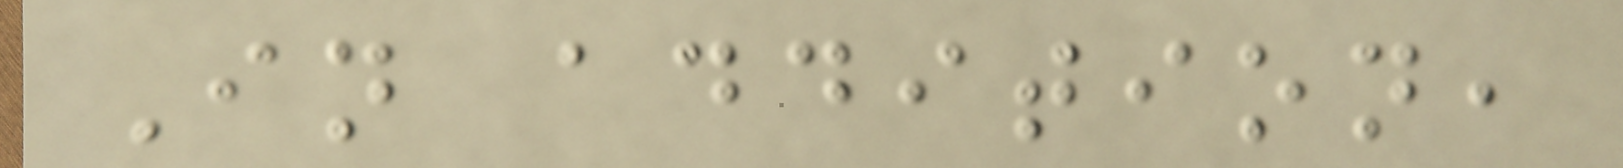In addition,
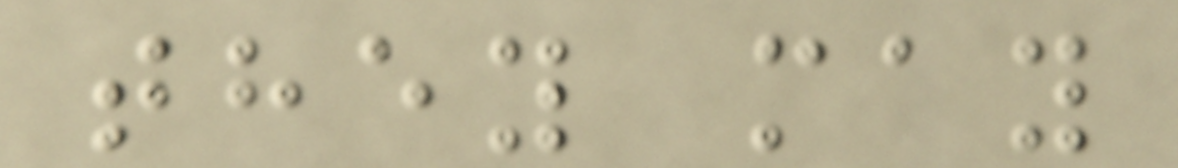they may
